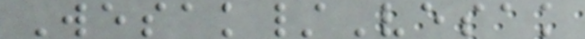Wesak/Vesak
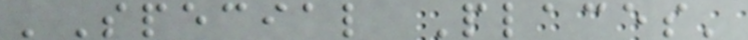'Special Places'
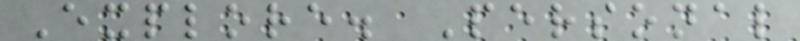Explore. Personal
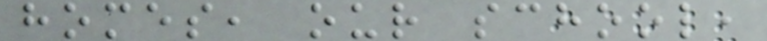homes, our school,
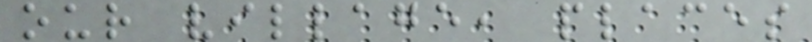our village, places
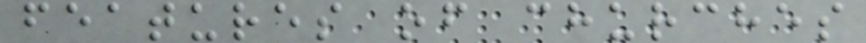features of churches
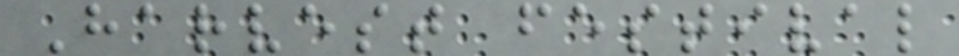Harvest festival
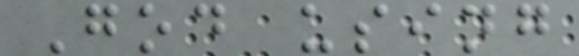God using
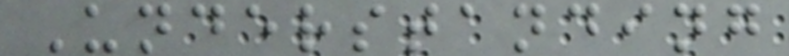Understanding
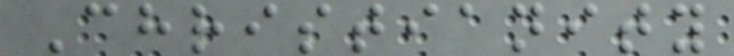Christianity
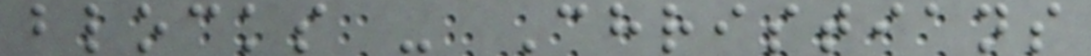blocks - Christians
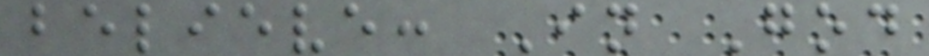believe: In God
